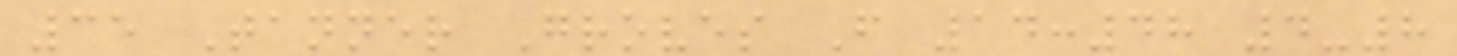35 Tanner Groves F 14:48 4-8
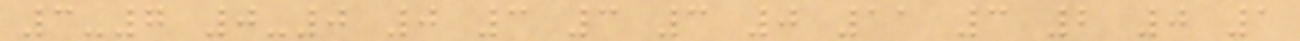3-7 0-0 0 3 3 3 0 11 3 2 0 1
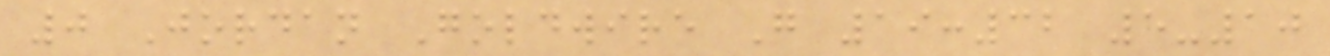0 Jordan Goldwire G 19:32 5-10
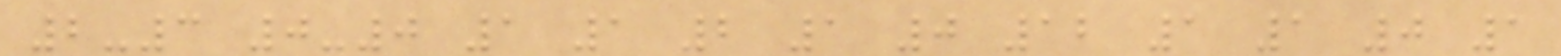2-3 0-0 1 1 2 1 0 12 1 1 0 1
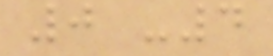0 -4
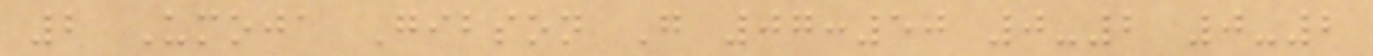2 Umoja Gibson G 07:50 0-2 0-2
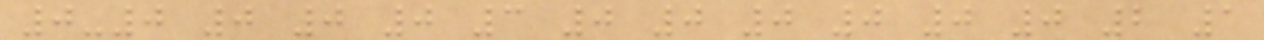0-0 0 0 0 3 0 0 0 0 0 0 2 1
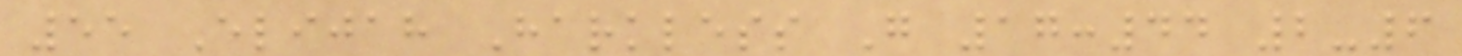55 Elijah Harkless G 17:44 2-6
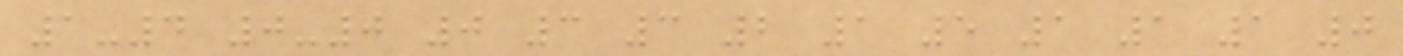1-4 0-0 0 3 3 2 1 5 1 1 1 0
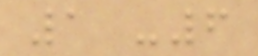1 -6
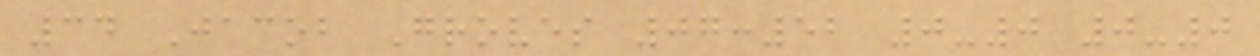34 Jacob Groves 07:52 0-0 0-0
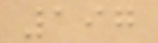197
